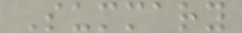Summary
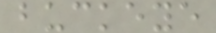buckeye
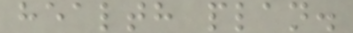health plan.
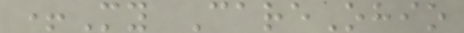+My CareOhio
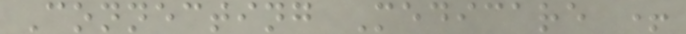Connecting Medicare +
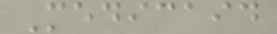Medicaid
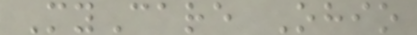MyCare Ohio
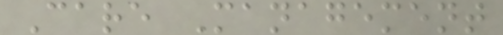Care Management
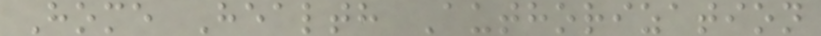Home Health Authorization
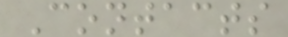Contacts
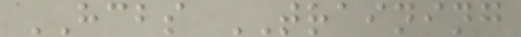HCBS TRAINING
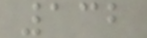132
